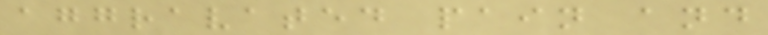aggravated pain and
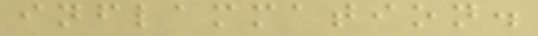inflammation.
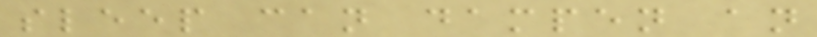sleep can dampen an
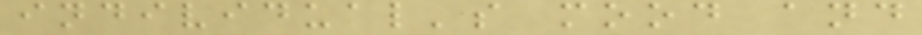individual's mood and
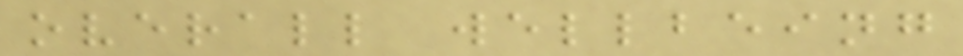overall wellbeing
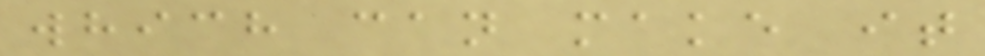which can make it
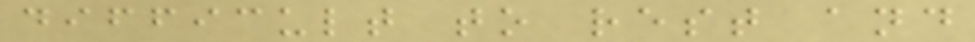difficult to rest and
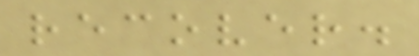recover.
